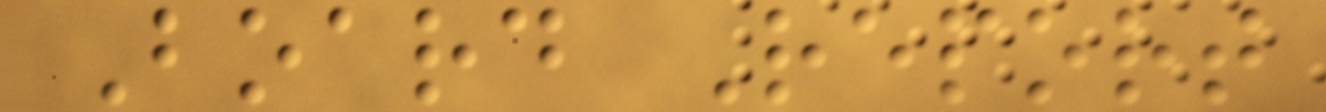Board Report
